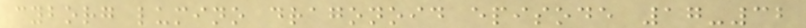cyborg lumino dragonoid episode 17-32
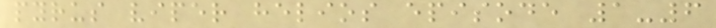pyrus viper helios episode 1-6
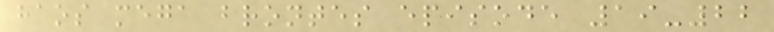haos mega brontes episode 19-22
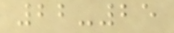22-25
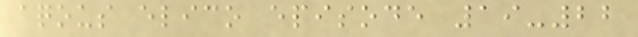aqous elico episode 19-22
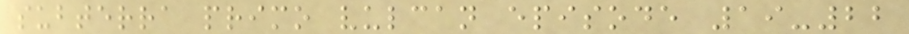subterra primo vulcan episode 19-22
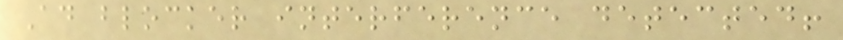Ad blocker interference detected!
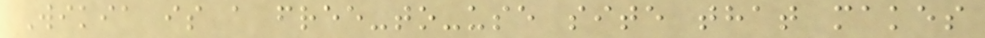Wikia is a free-to-use site that makes
